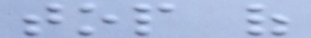top of
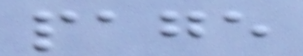page
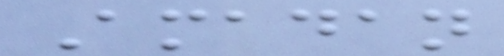Amadan
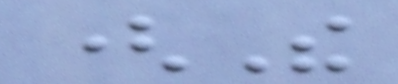(The
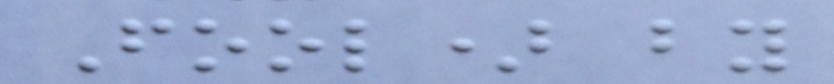Fool) by
